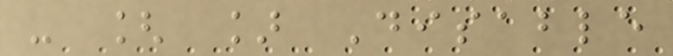- [ ] Disable
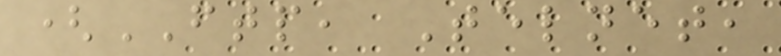(FTP, Telnet,
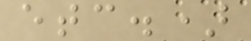etc.)
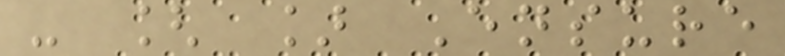- [ ] Ensure
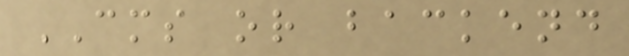CMS or backend
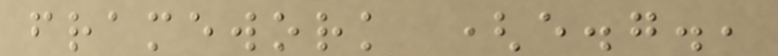framework (e.g.,
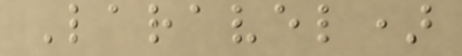Laravel)
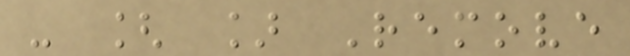- [ ] Remove
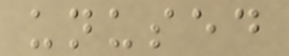unused
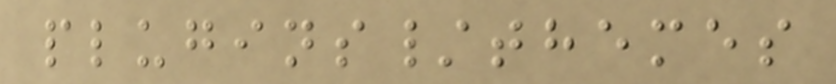plugins/themes
